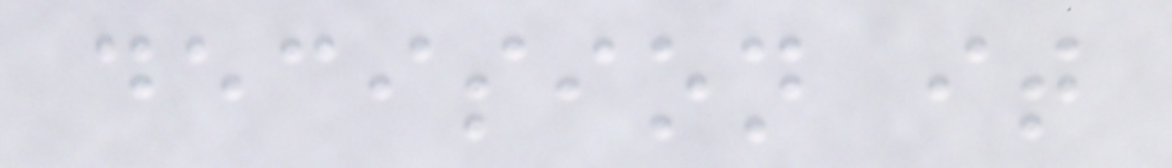decision it
